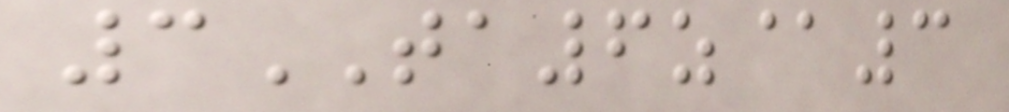3TA6z@3
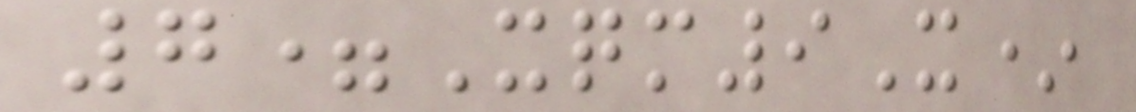7=Xqm9X*
